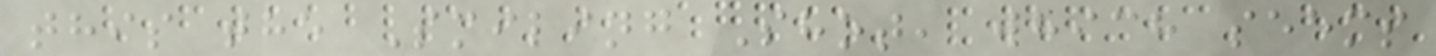this the Smiling Shot, which seems
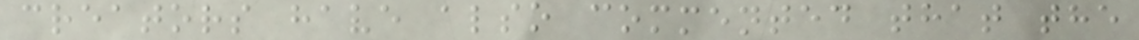creators have also commented that the
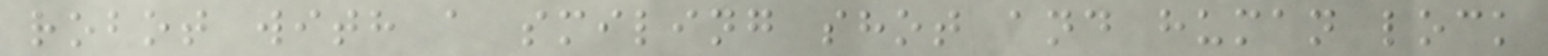robot with a smiling shot and human lock
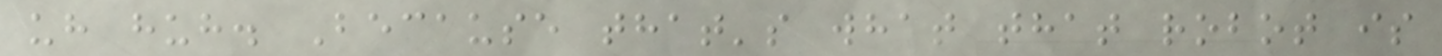uh huh. Because that's what that robot is
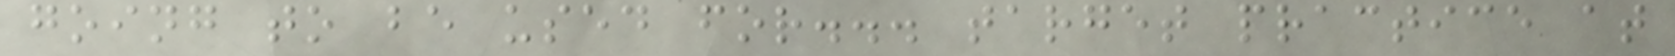going to be used for... target practice at
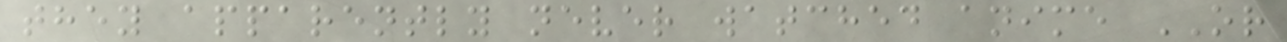they apparently never watched anime OR
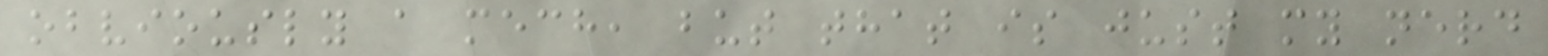obviously a mech, but that is just my nerd
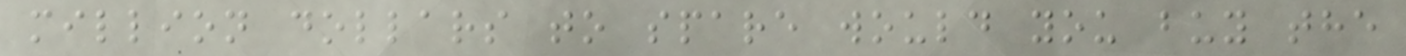million dollars to spare would you buy the
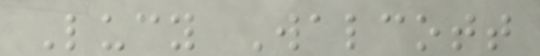Lucy Walcott
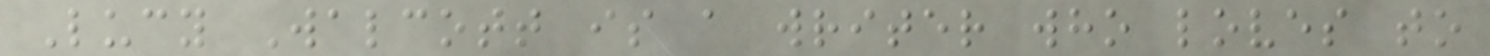Lucy Walcott is a writer who loves to
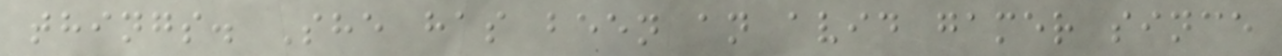things. She has been an avid gamer since
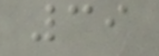39
